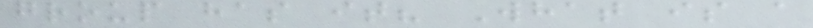group has it? What is a
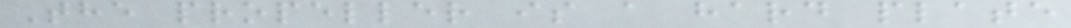The propeller is a hard plate
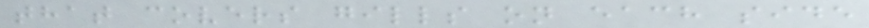that covers gills on each side
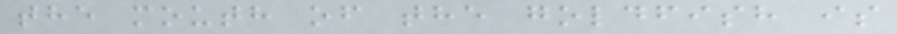the mouth of the goldfish is
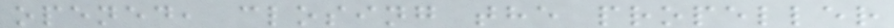opened, closing the propeller
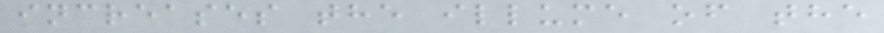increases the illume of the
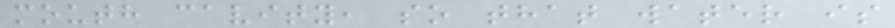mouth cavity, so that water is
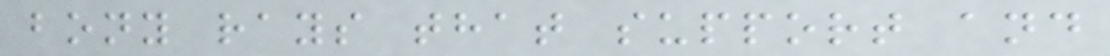bony rays that support and
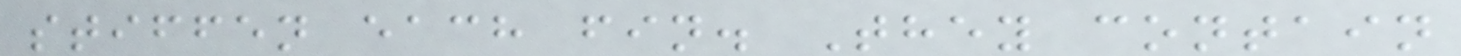stiffen each fin. They contain
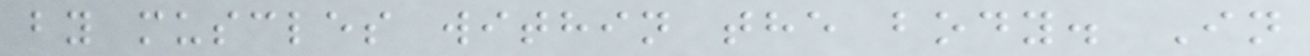by muscles within the body. In
